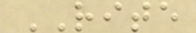RITE
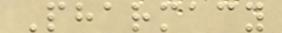Pharmacy
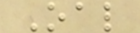Oal
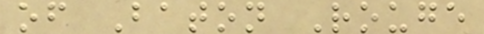of Baton Rouge
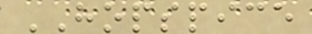HOPSPICE
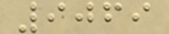9069
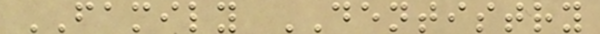FAMILY DENTISTRY
